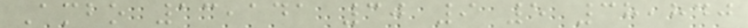Ambo 13,141 30 9 5 38,840
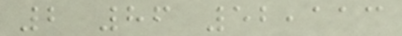2 86 52,113
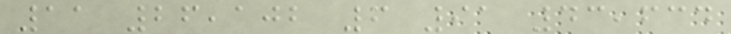11 26,102 6 91 43,634
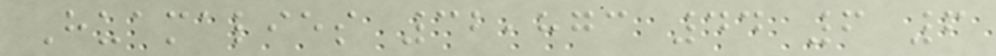Huamalies 32,873 44 6 6
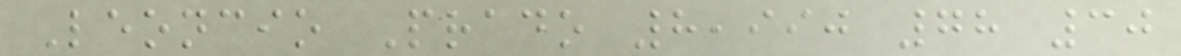Leoncio Prado 8,990 78 30
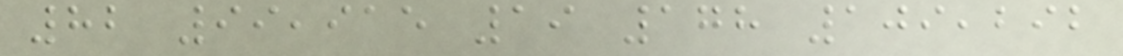82 99,915 19 178 109,292
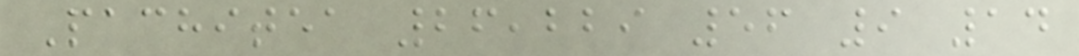Pachitea 26,229 56 9 14
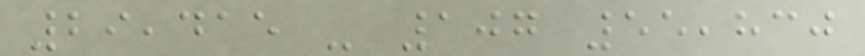29,415 - 107 55,830
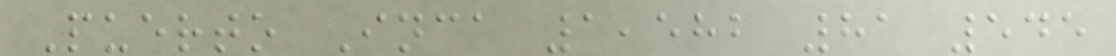Puerto Inca 1,582 81 545
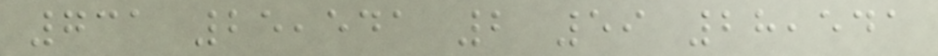731 25,541 2 59 28,541
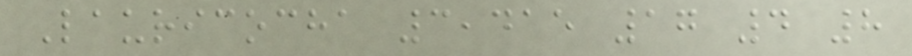Lauricocha 3,415 17 4 8
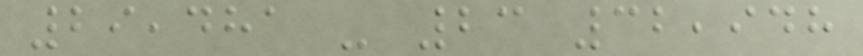29,481 - 23 32,948
